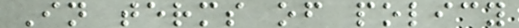In terms of policy
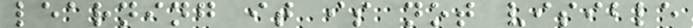learning it is not visible
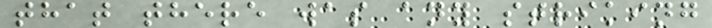that there was any striking
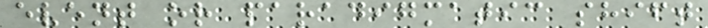event or paradigmatic shift
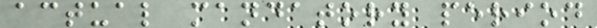actual mandatory period
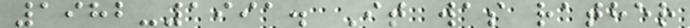1982-1991. It was rather
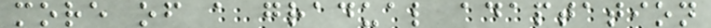more of a gradual adaptation
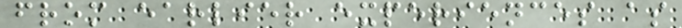from earlier experiences as
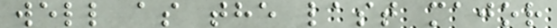well as the last major
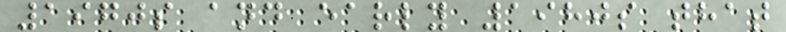1970s and early 1980s that
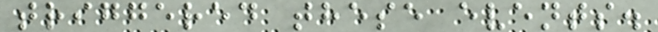triggered these events.
